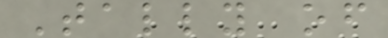Tally of
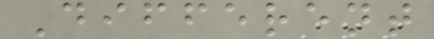Different
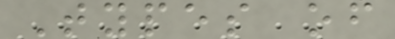Types of
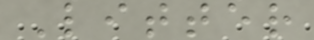Litter
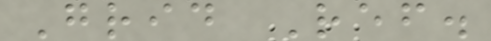Grid Ref.
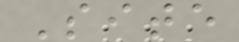Site
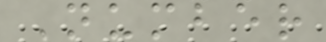Number
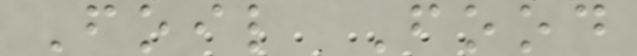Foil Food
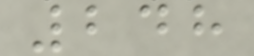248
